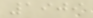1909
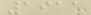1911
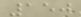150
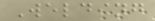Welding
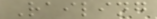Railing
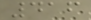416
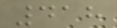418
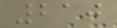210
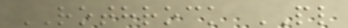ROTHROCK PL
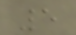5
